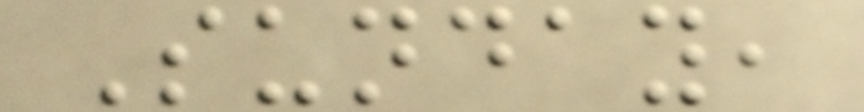Sunday,
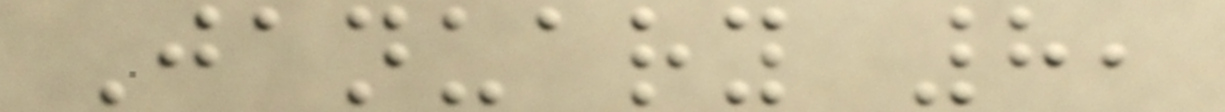January 8,
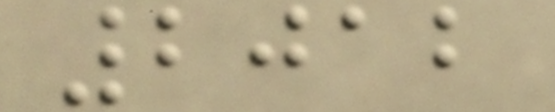2012
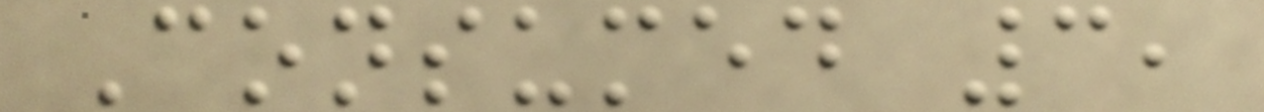Consumed 3,
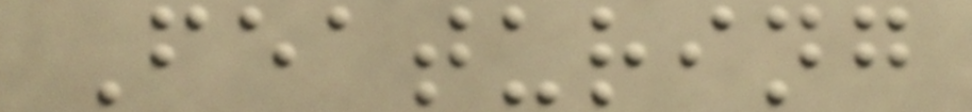Featuring
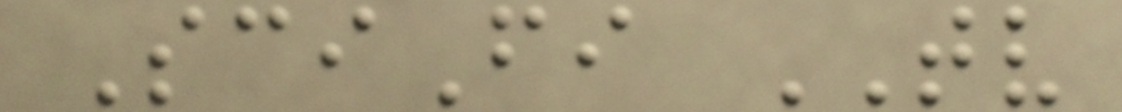SciFi TV
